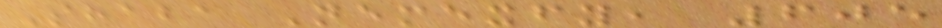Shaba Nemexfy, 605
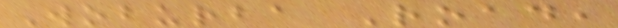Woburba Road,
